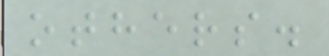others.
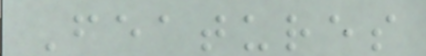Features
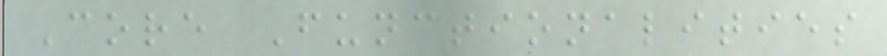Core Functionalities
